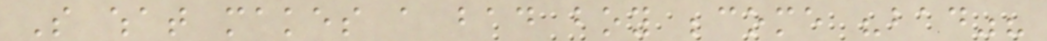So what makes a bad boy become "bad"?
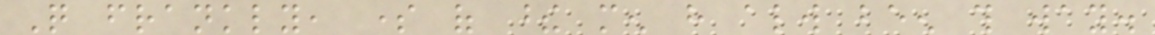Quite frankly, some of these men have always been this way.
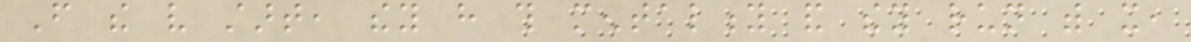From the very start, they have this mentality and they run with it,
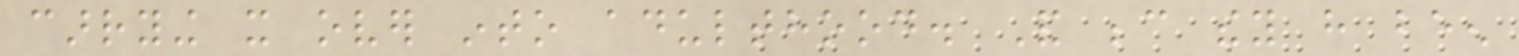carrying it over into adulthood. And because they have been
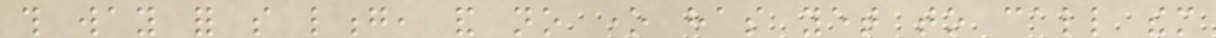this way for so long, and no one has yet to call them
